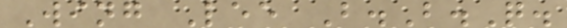Wing Lee B.B.Q.
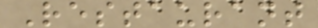Restaurant
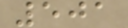501
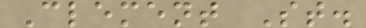Clement St.
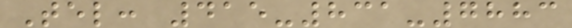Tel: 415-831-7883
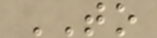TO
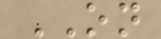ON
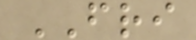FRI
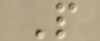P
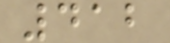412
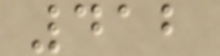412
